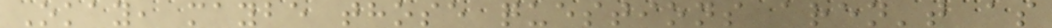Okay, maybe those questions aren't as
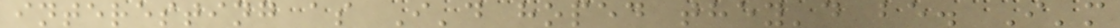interesting as I'd hoped they'd be. I'm
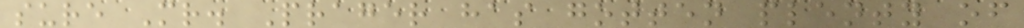sure Mr. Prager has gotten plenty of
